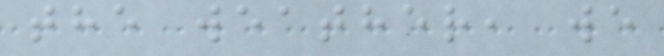the weather, we
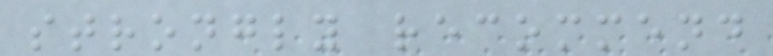strongly recommend
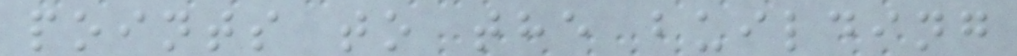points to the building
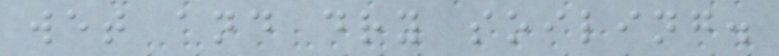wet and dry soiling.
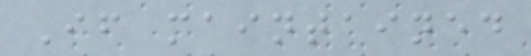If maintained
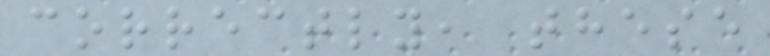correctly, these
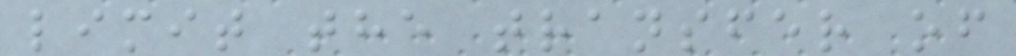limit the transfer of
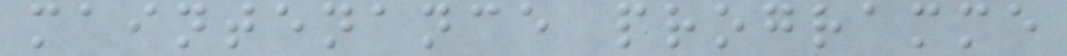maintenance programme
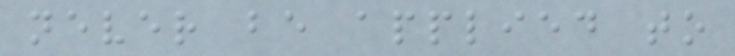never be applied to
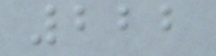222
